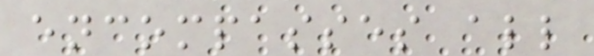encompasses all
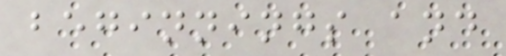beginnings and
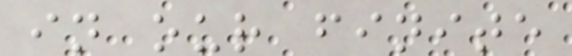in our finite
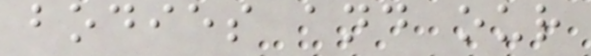bodies and our
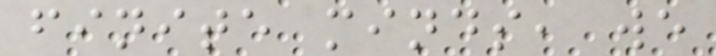finite minds, we
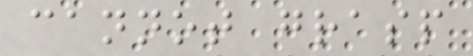cannot grasp
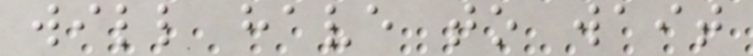will have to wait
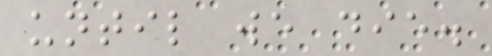until we die.
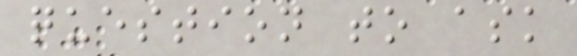question to ask
